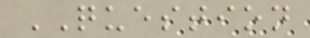QUESTION
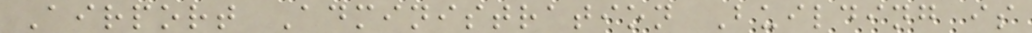Airport Administration Building is
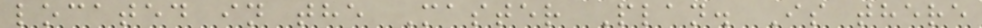located in the Master Plan. Is there
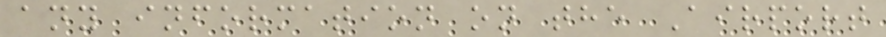any information on the Airport
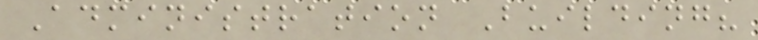Administration Building?
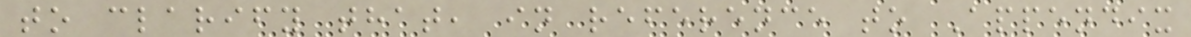to clarify that, in reference to Appendix
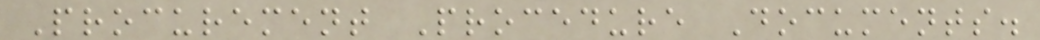Procurement Procedure Documents.
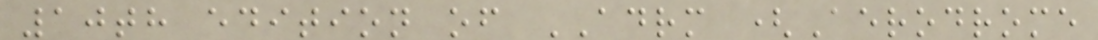10th edition of ADRM (Aerodrome
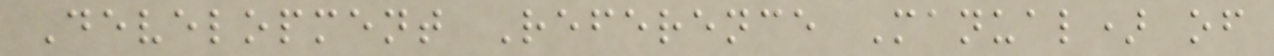Development Reference Manual) of
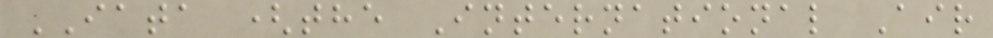IATA (the International Air
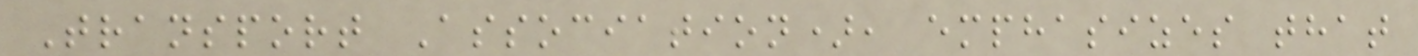Transport Association), emphasizes that
